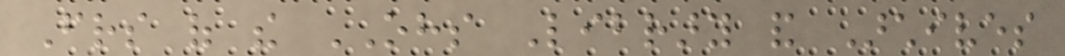Friends of the OHS Library and Archives
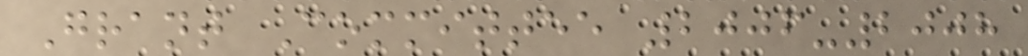Grant Committee 2006-2008
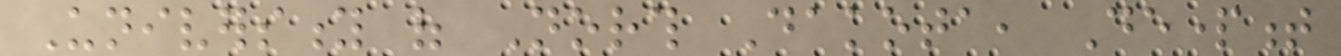University of North Dakota, Department
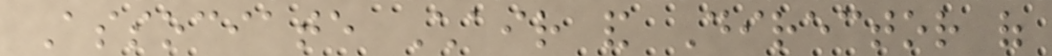Associate Chair and Director of
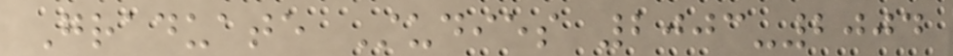Graduate Studies 2003-2004
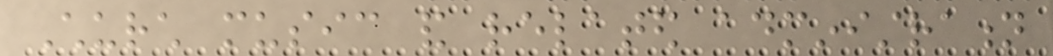Church music and related administration
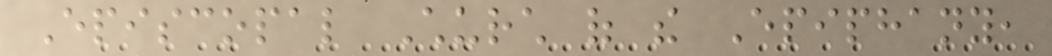Episcopal Church of the Epiphany,
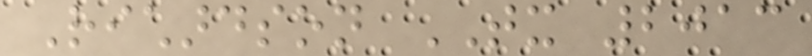Richardson TX 2013
